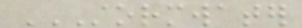STORMWATER
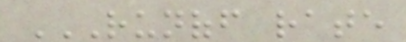RUNOFF RATE
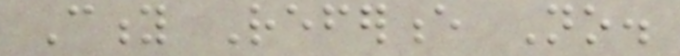City Reference No.
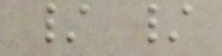/ /
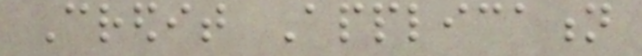Credit Application
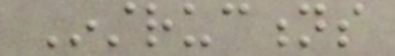Instructions
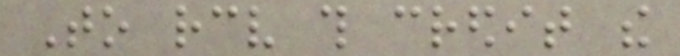To receive this credit the
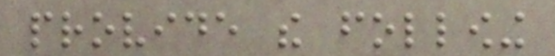provide the following
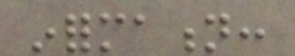information:
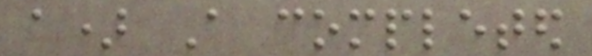a) A completed
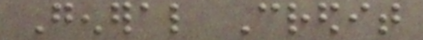General Credit
